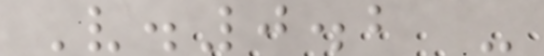V.0.2 -
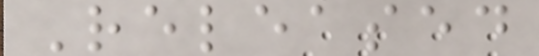Released
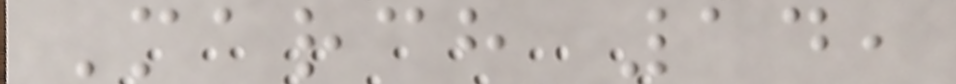March 14,
